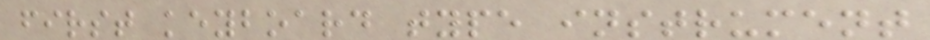first keyboard type instrument
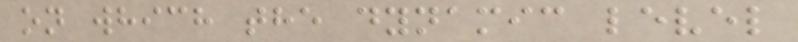on which the dynamic level
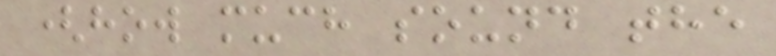(how much sound the
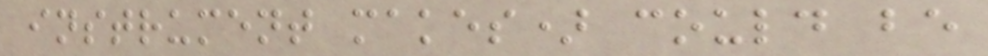instrument makes) could be
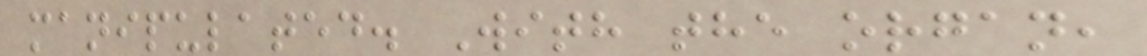manipulated. With the organ,
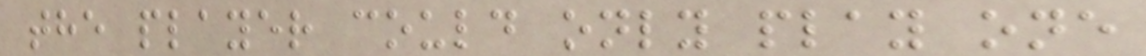the player could only play one
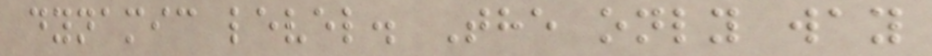dynamic level. The only way
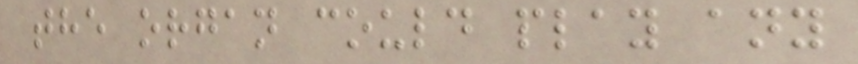the organ could play any
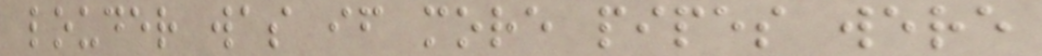louder was if more pipes were
